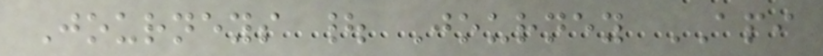Journeys | Journey API
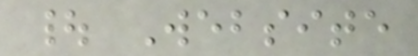| Website
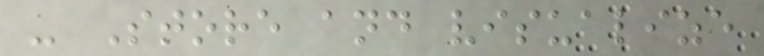- Store and visualize
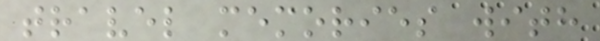travel memories with
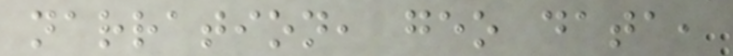narration, geo data,
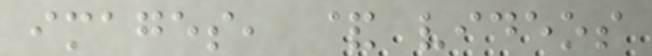images, & videos
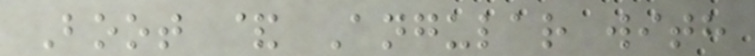Boot & Angular with
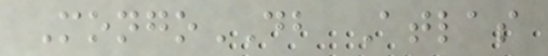MongoDB Atlas
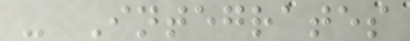- Integrates
